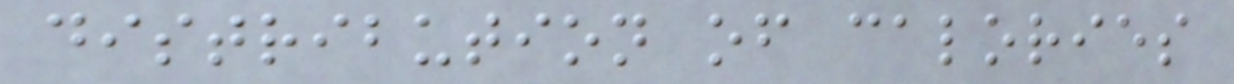distribution of calories
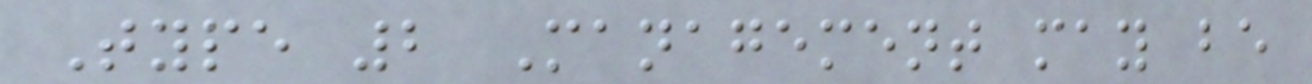Type 2 Management may be
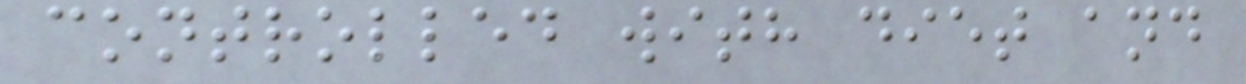controlled with diet and
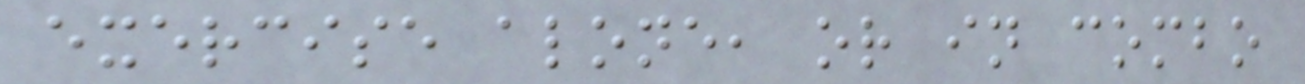exercise alone, or in combo
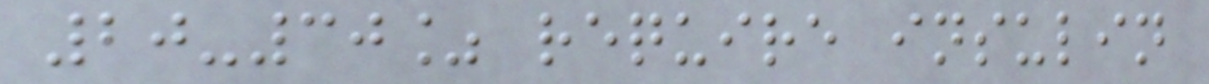20-30% require insulin
